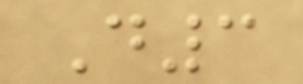D3
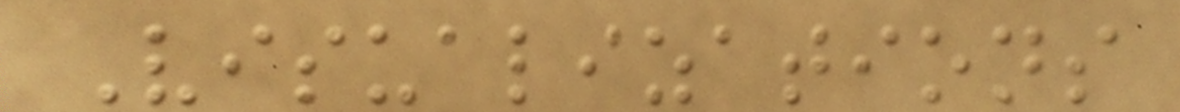Visualizations
